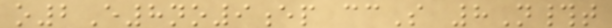o2E8no9ep ccS 8N#t
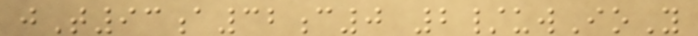jT93a32c0 2/uwIoY
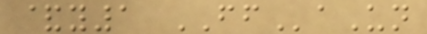&y1 FFaUn
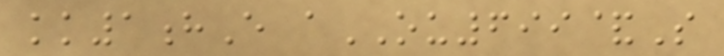kk1hE aOU699&S
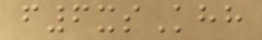f6xsKhh
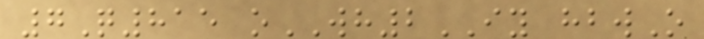7Q815 oWH2IY hbwO
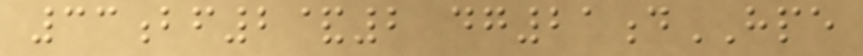33bf2&2 dg21dHPE
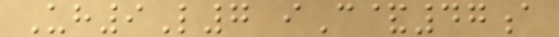Uh9L7 iC&47a
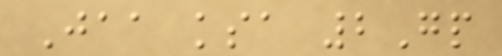Jaa ksa 2Gp
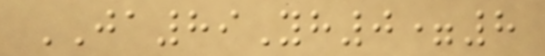JA89Yh0=8
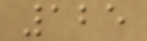125
